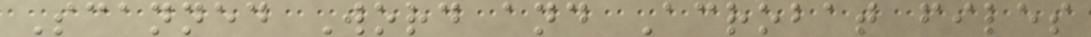Scanned Word and Acrobat files
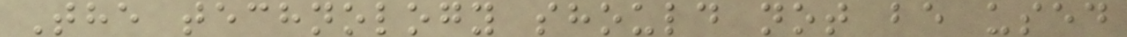The technology should not be used
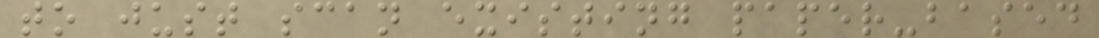to just scan existing paper-based
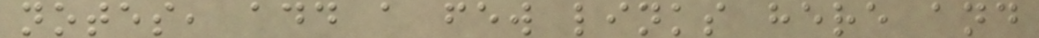notes, add a few links here and
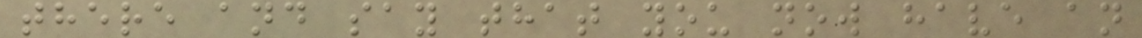there and say that you now have an
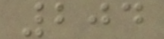204
